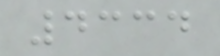4334
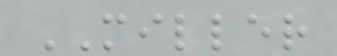MILLER
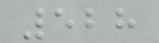528
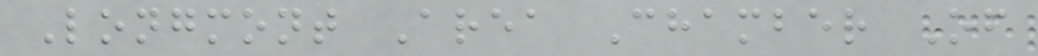Longmont Area Chamber Of
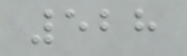528
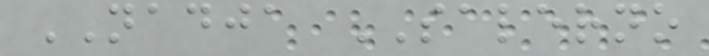NADJA SALERNO
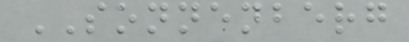SONNENBERG
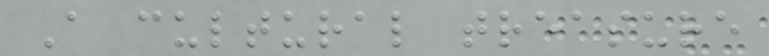A cultural treasure
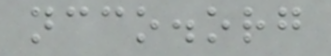ncco.org
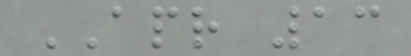APR 13
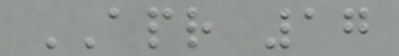APR 17
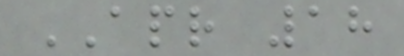APR 18
